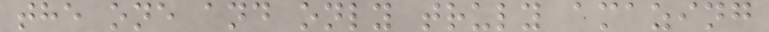the one and only truly amazing
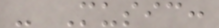- Music:
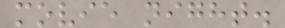movie night.
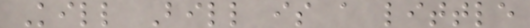Kill Bill is a little
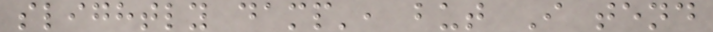slightly damp', but I tend
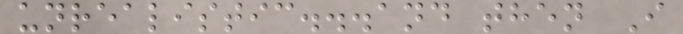unrealistic...and then I
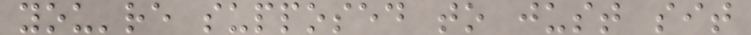you're supposed to just sit
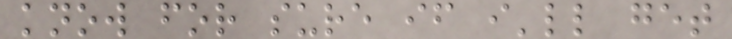know for sure if i'll get
